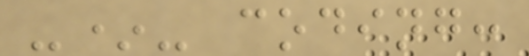-*- coding:
